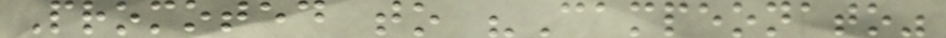Promoted to "Campeonato"
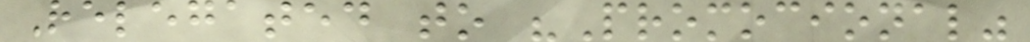Relegated to "Promocional"
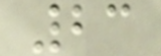23
